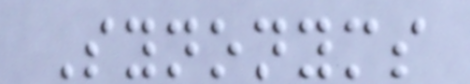Synonyms
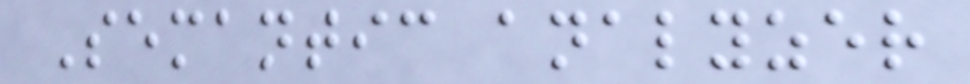Semantic analyzer
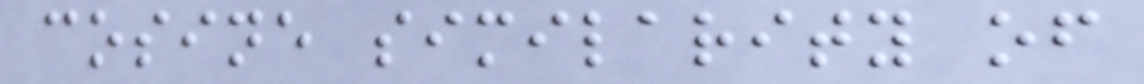cosine similarity of
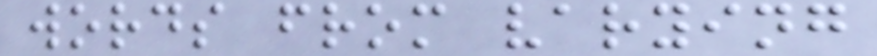words from varying
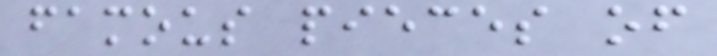famous pieces of
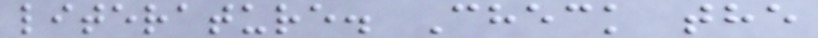literature. Check the
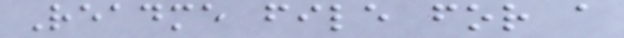Readme file for a
